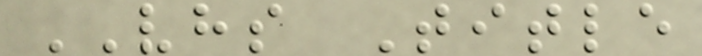VHS Title
